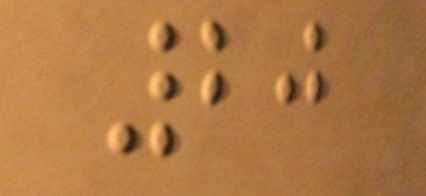20
